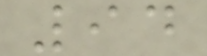94
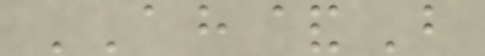AH&B
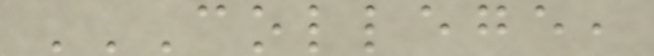COLLEGE,
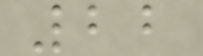22
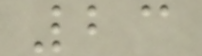23
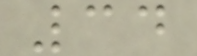34
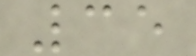35
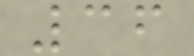36
